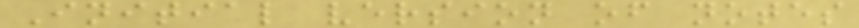Initial version of notes
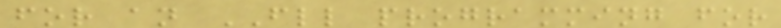for an FLL programming for
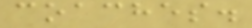coaches.
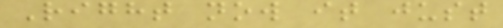Right now it just
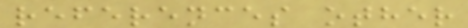references other
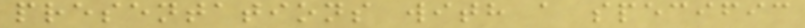presentations with a specific
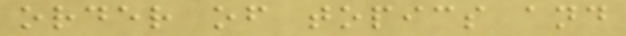order of topics and
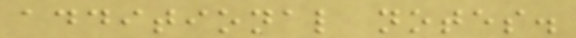additional notes.
